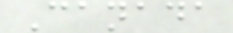Canada
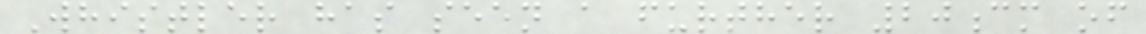Whistler has seen a further 20cm of
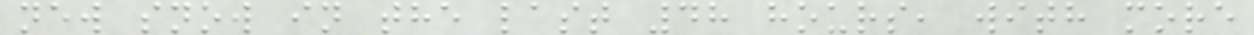new snow in the last 48 hours, with more
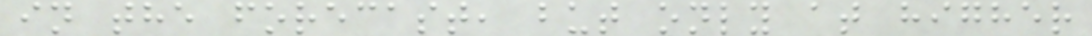in the forecast, but only at higher
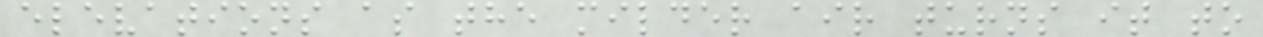elevations as the milder air turns it to
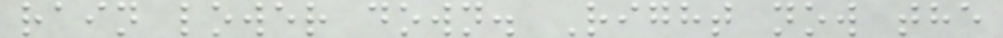rain lower down. Right now the
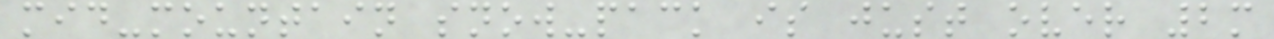mid-mountain snow-pack is just over 2m
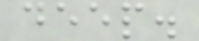deep.
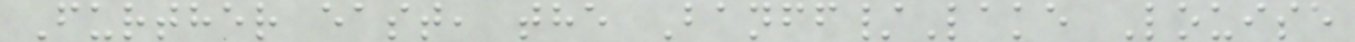Further east, the Banff/Lake Louise
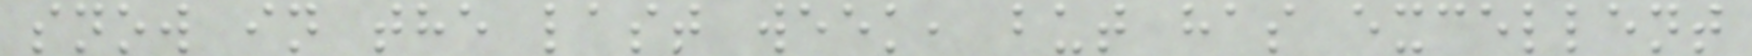snow in the last week, but has excellent
